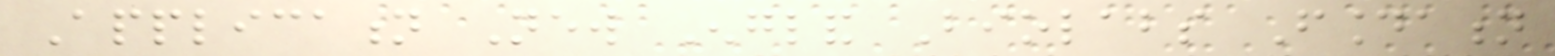Application New England Biolabs Foundation
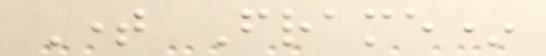Time Frame*
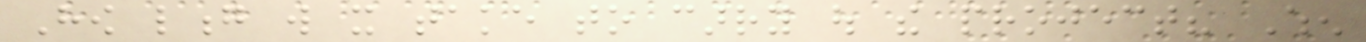How long will it take to carry out the project? When
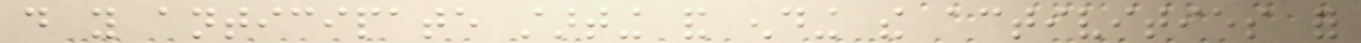do you anticipate starting and ending the activities for
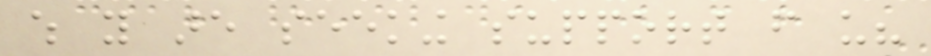which you are seeking support from us?
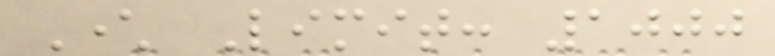Character Limit: 1000
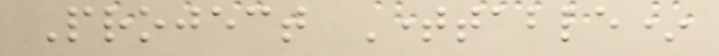Project Timetable*
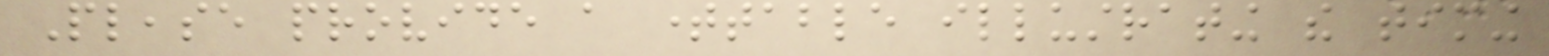Please provide a timetable illustrating the timing
